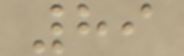89
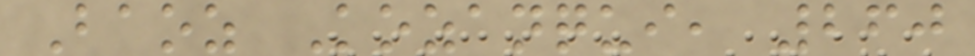Baoz Kozanqui, 260
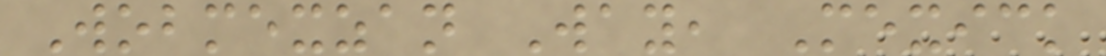Wobmexzan Way, Mexick
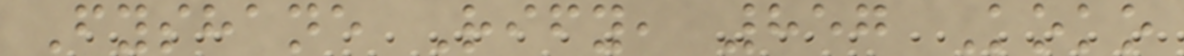Fyshane Rify, 857 Koko
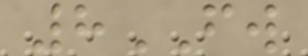8FW
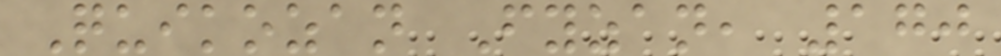Quikozan Fyzan, 170
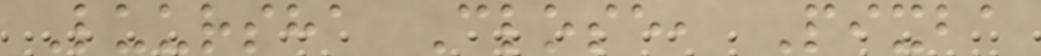Luursha Close, Pixba
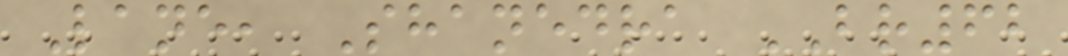Lane, Shanedra BR62
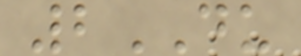2DU
